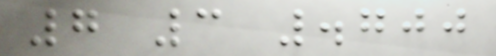7 3 .700
